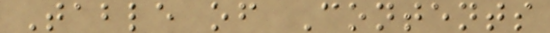Table of Contents
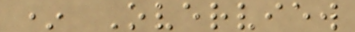* Overview
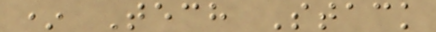* Tech Stack
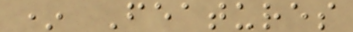* Features
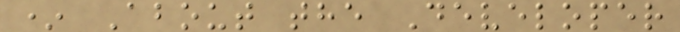* About the Developer
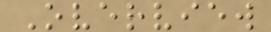Overview
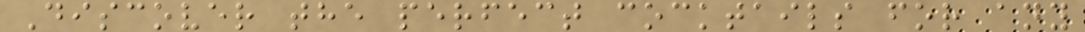Discover the perfect cocktails for any
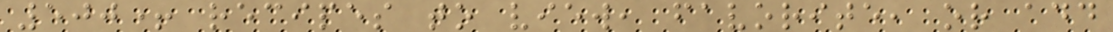500+ recipes to view, favorite, or add
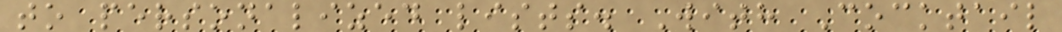to personalized lists. With Cocktail
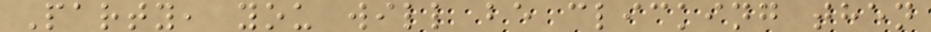Party, you will be clicking then
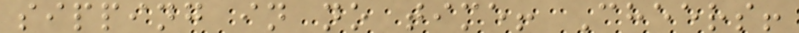sipping in no time! Cheers!
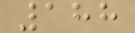188
